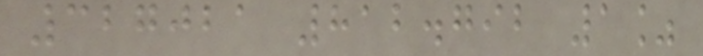327021 812.792 1%
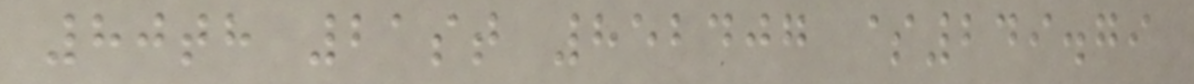80th 21st 852407 $249.79
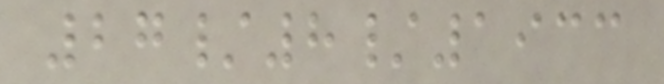27/8/1933
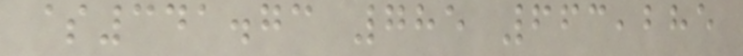$341.73 785 663,285
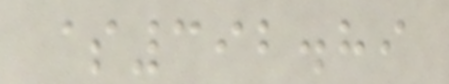$392.89
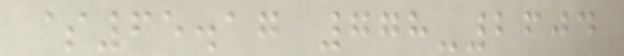$65.17 778-2604
